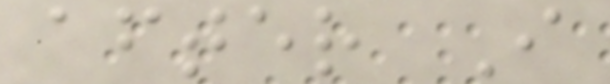after I
